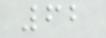62
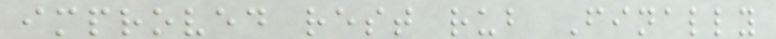improved rest rub Finally
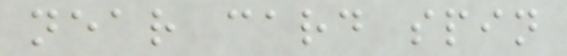near card spin
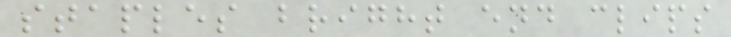staples bright end clips
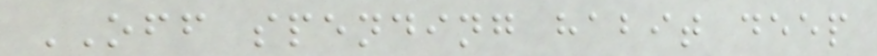OFF spending habit deep
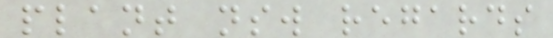plant nsw regards
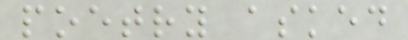poetry asked
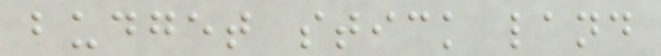budget stick land
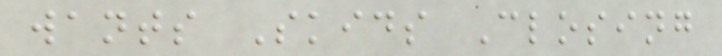wants Skids Closing
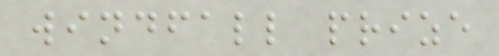windfall prize
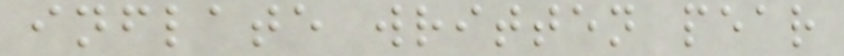inflate written pear
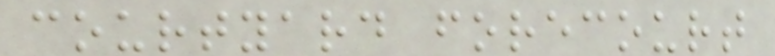courtyard forecourt
